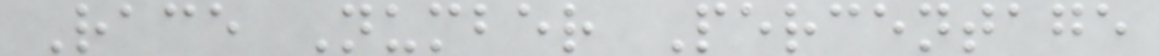Race Number Percentage
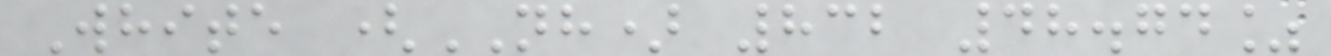White (NH) 832 48.74%
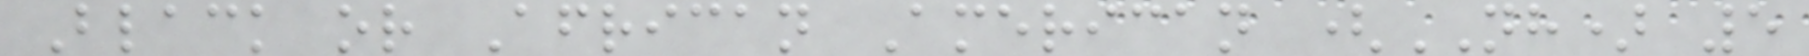Black or African American (NH) 5
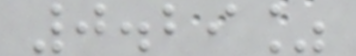0.29%
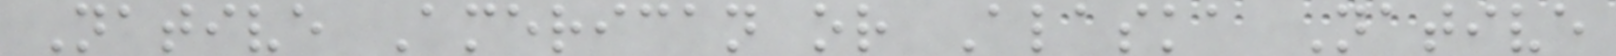Native American or Alaska Native
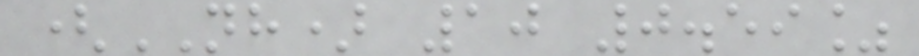(NH) 10 0.59%
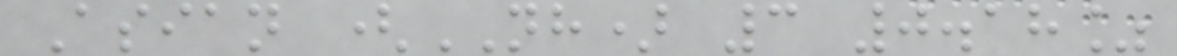Asian (NH) 3 0.18%
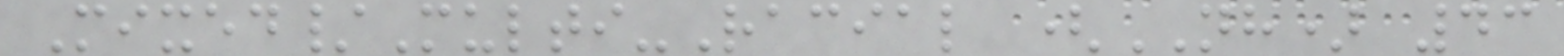Mixed/Multi-Racial (NH) 43
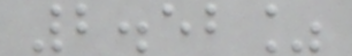2.52%
